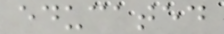educated
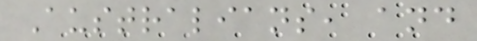Australians, and
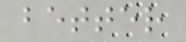better
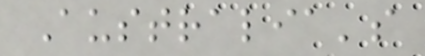Australia's
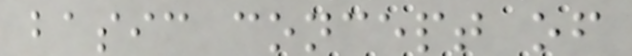basic concept of
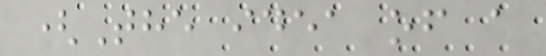(The idea of a
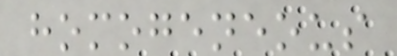homogeneous
